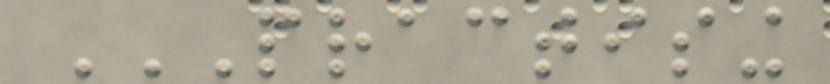PRACTISING
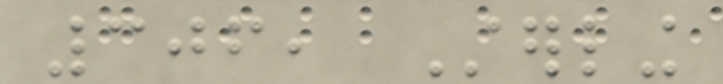306, Sterling
